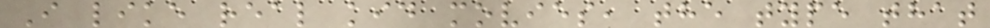I like real kid movies, the type that
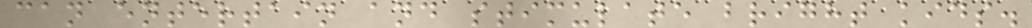can entertain and stimulate bright kids.
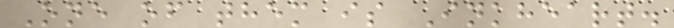One of them is Inkheart.
